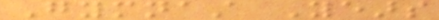Gymnast Years
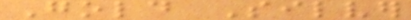Gold Silver
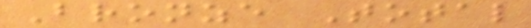Bronze Total
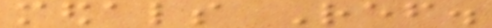medals Ref.
